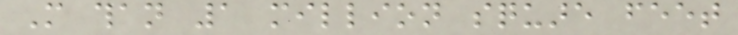More than 1 million square feet
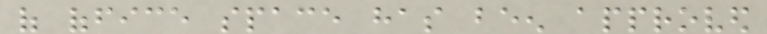of office space has been approved
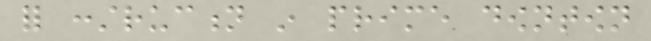for construction in prime downtown
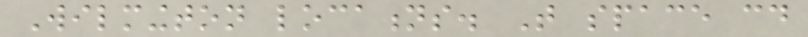Wilmington locations. That space could
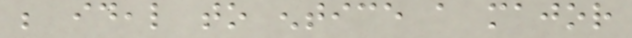be ideal to entice a major
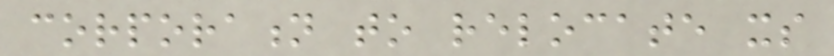corporation to relocate its
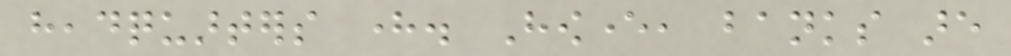headquarters here. However, banks are
